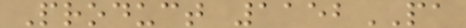Product 1152PA
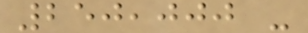250,000 -
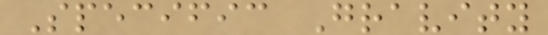Specific Gravity
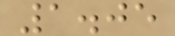1.05
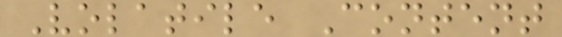Volatile Content
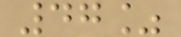47%
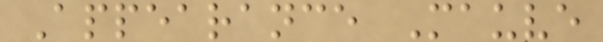Appearance Mauve
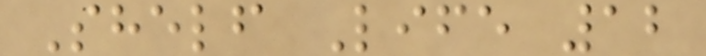Shelf Life 12
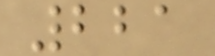221
